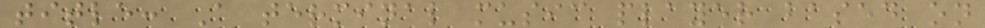title: A terminal music player based on
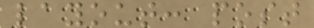layout: post
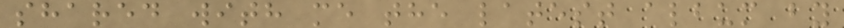shared with me the latest album by
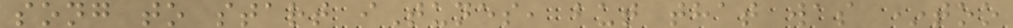song to start iTunes, but that was *too
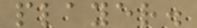player.
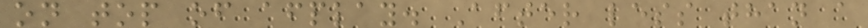on top of afplay. After less than a
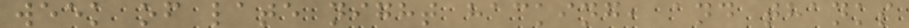week of late night hacking, and thanks
